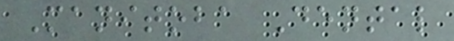Manitoba Dental
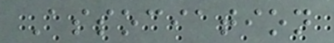Association
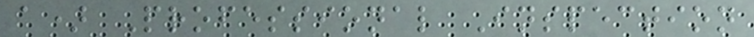a) Professional Inspection
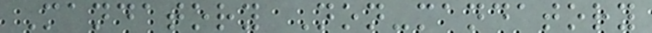Mandatory Non-mandatory
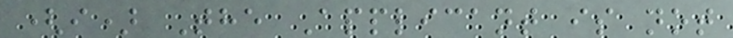(i) The Applicant is not
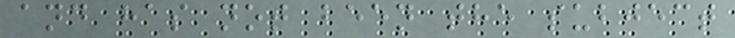and has not been the subject
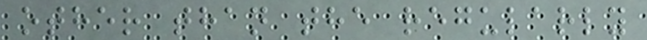other than the regularly
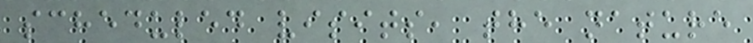scheduled visits, the nature
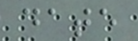date
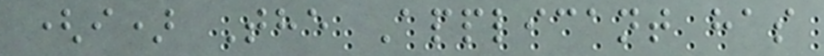(i) The Applicant has
